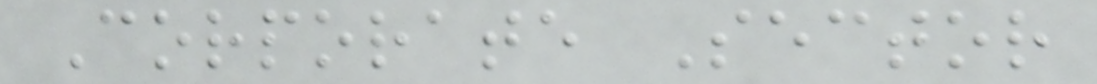Corporate Sector
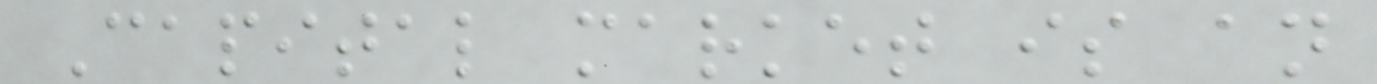Capital market is an
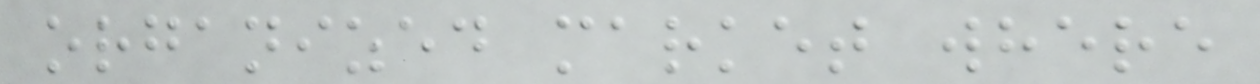organized market where
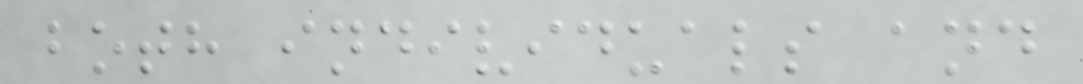both individuals and
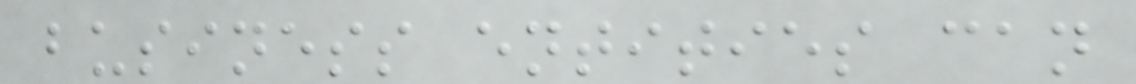business entities can
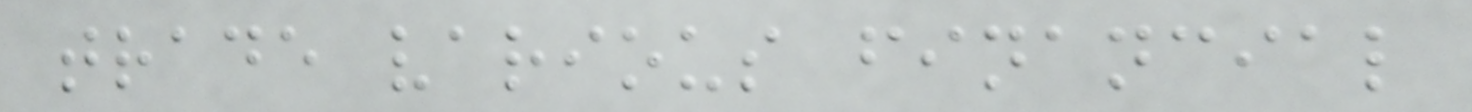trade various financial
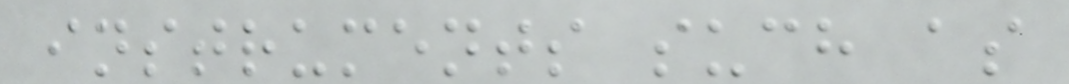instruments such as
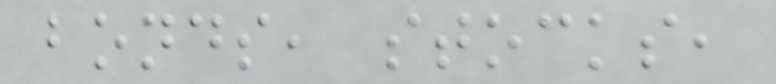bonds, stocks,
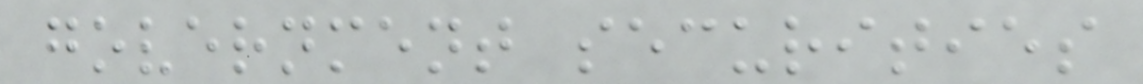government securities
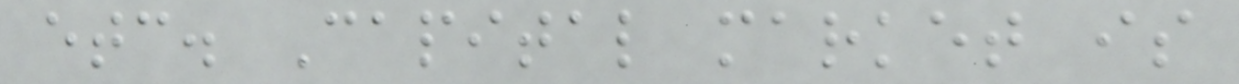etc. Capital market is
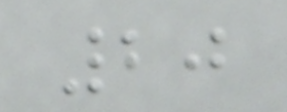20
